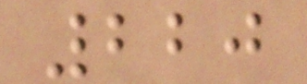220
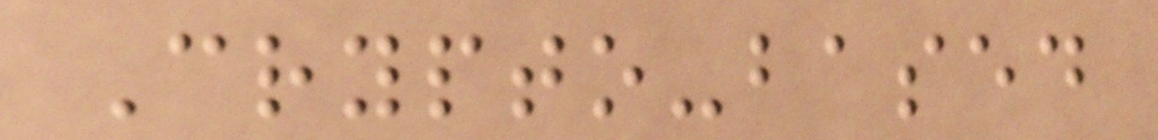Crypto-based
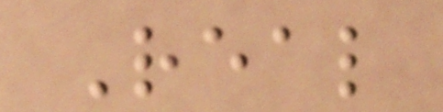Real
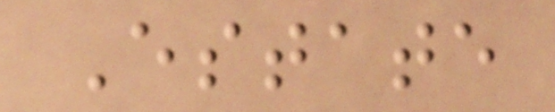Estate
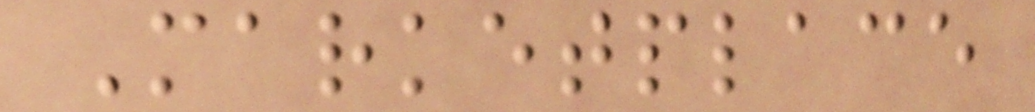Marketplace
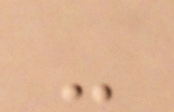-
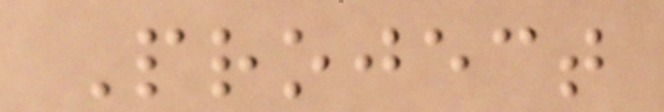Project
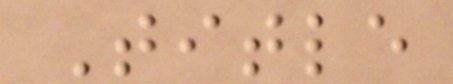Title
